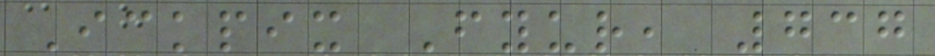Ickpix Fyur, 737
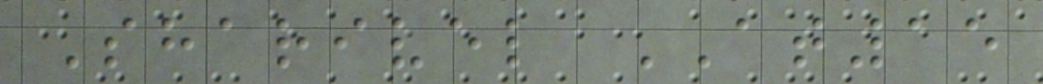Sharivel AT15
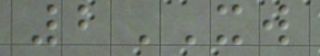2XW
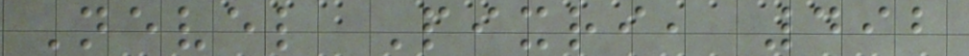Nevel Pixri, 492
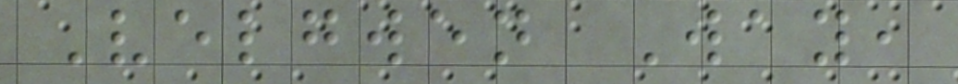Velgwen Way,
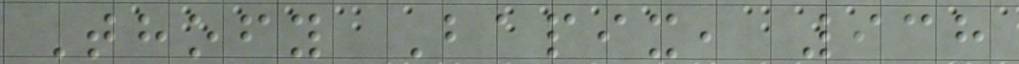Thofy Bapix, 938
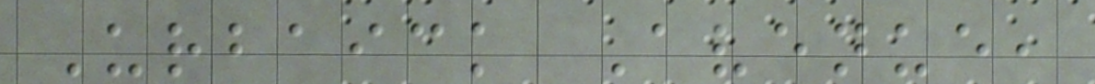Urbaick Avenue,
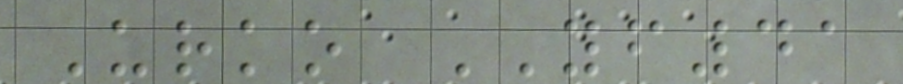Urko YF41
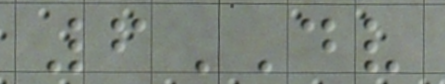6DV
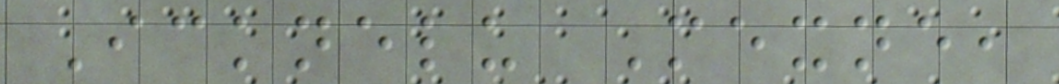Icknelu Mexne,
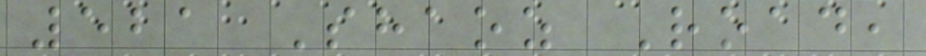521 Shaoz Road,
